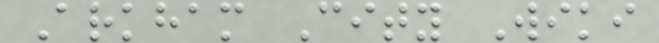Arkham City Wiki
